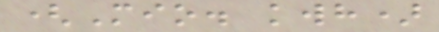(Mio. kwh)
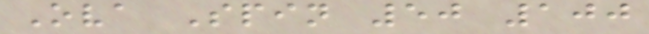Ova Spin 50 100
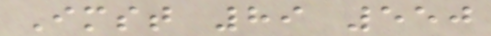Imst 89 550
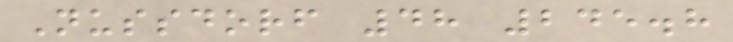Nussdorf 48 245.8
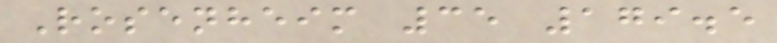Rosenheim 35 179.5
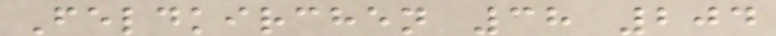Feldkirchen 38 204
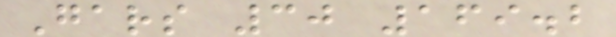Gars 30 169.2
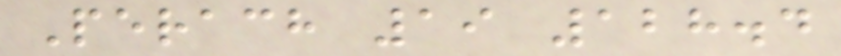Perach 19 128.4
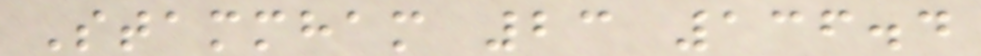Stammham 23 136.4
